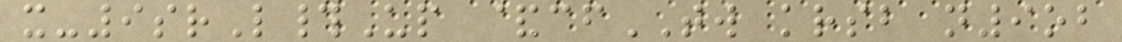x-9srL#Up &cfTW krsb n9ob
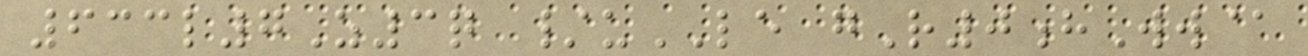633l7Z3q /uLE gR0hWw@
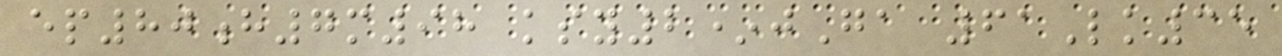ep80h7m98 ksy2*jGa 61Lk35
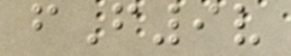fF9v
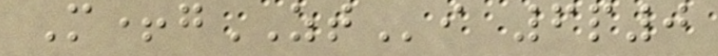M+gZTi 6p0
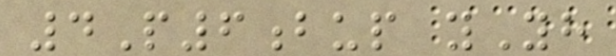4P6bup yYh
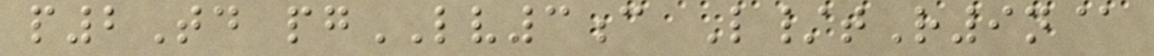p2Td pgLV3c L/tR9n@
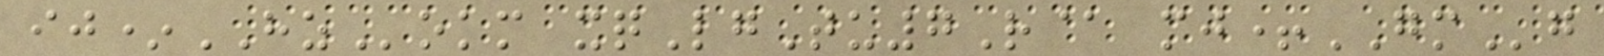ij*HZokm xqLgTu7R@ mj+GMg
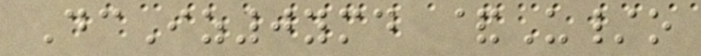DcIz0ymd &U/o
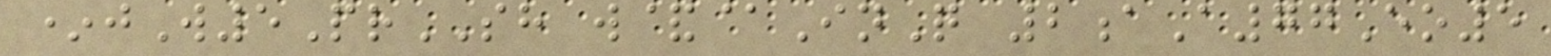*jW5PrSH w&@InQ 2aA77Eo5
